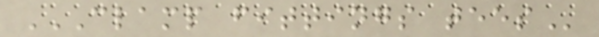CLAMP FITTINGS TEES
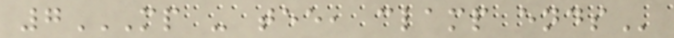7MP - TEE, CLAMP ENDS
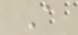A
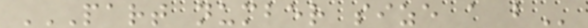PART NUMBER SIZE A B
